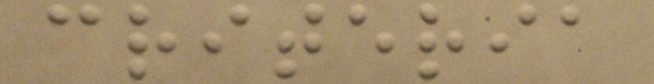criteria
